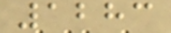1283
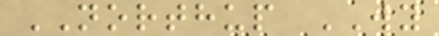NORTHUP WY
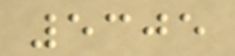5305
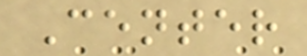Center
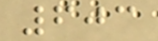603
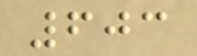603
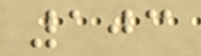103
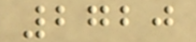2720
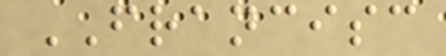FRANCISC
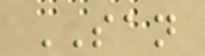SAN
